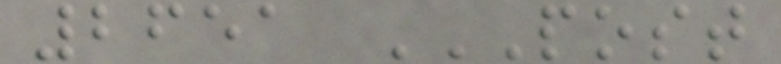2651 POST
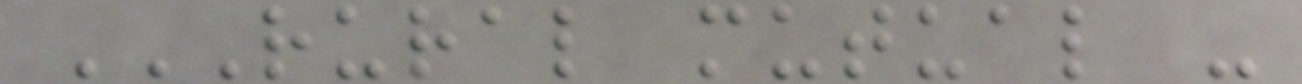RURAL MUTUAL -
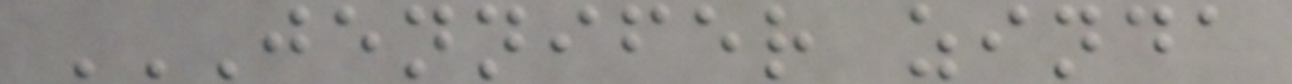JENNIFER ZINDA
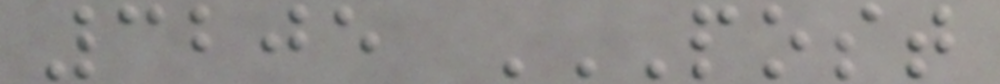3205 POST
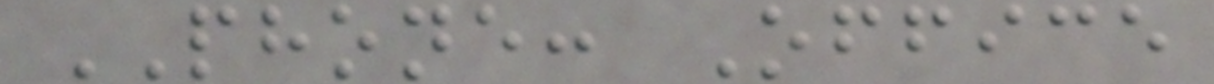PHONE: Office
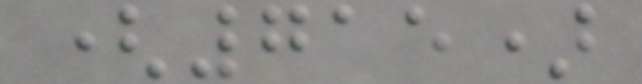(715)
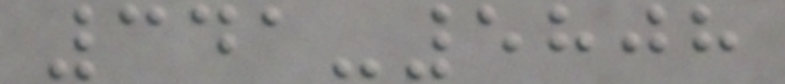341-5808
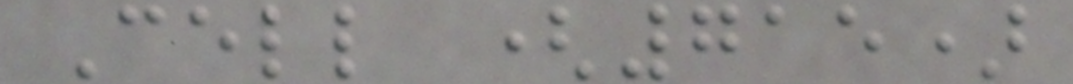Cell (715)
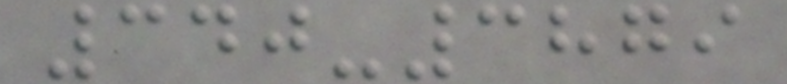340-3879
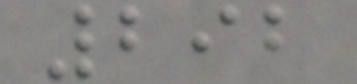292
